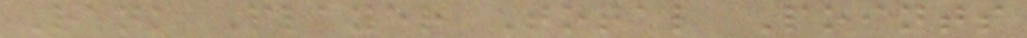Rank Player Total Points
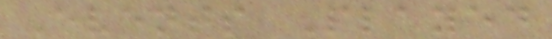Events Played
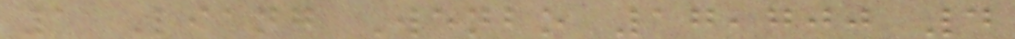1 Liang Wenbo 17,700 4
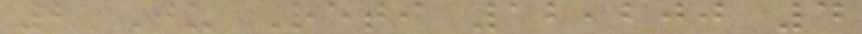2 Ju Reti 12,200 4
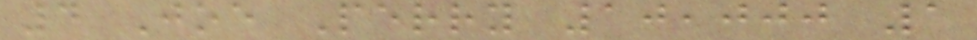4 Joe Perry 10,000 1
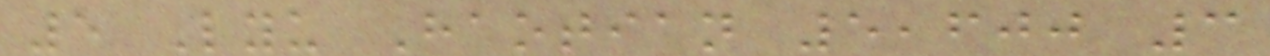5 Lyu Haotian 5,600 3
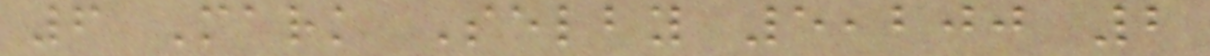6 Mark Selby 5,200 2
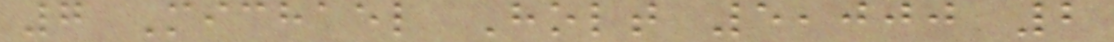7 Michael Holt 5,000 2
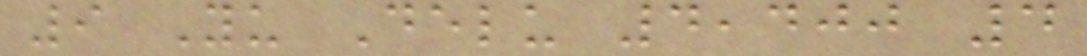9 Yu Delu 4,400 4
